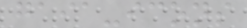gaia-icons
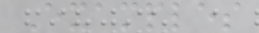Examples
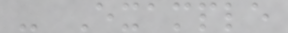- Example
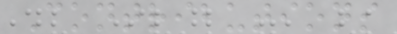Contributions
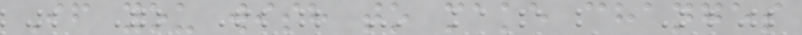If you wish to make changes
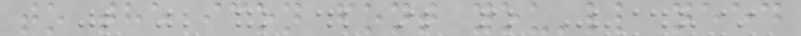to the icon font you'll need
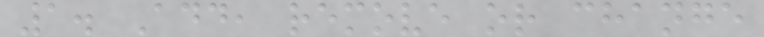1. Add, remove or change
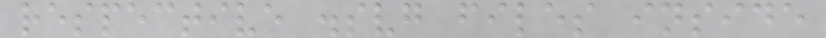respective .svg files inside
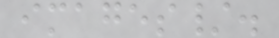images/.
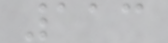113
